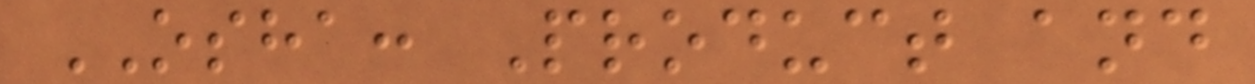OSHA: Product and
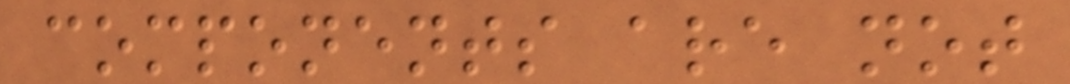components are not
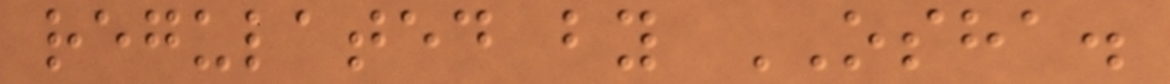regulated by OSHA.
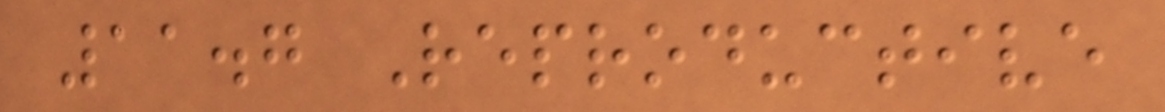11.7 Reproductive
